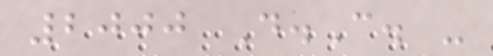2000 D.C. -
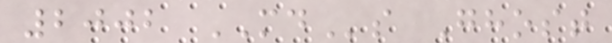2002 MDs Ghost
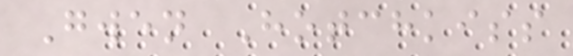Gwen Hotchkiss
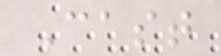Cast
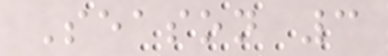Season 3
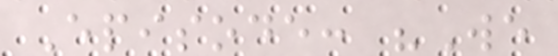Episode: "We
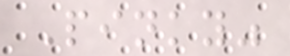Pinky"
